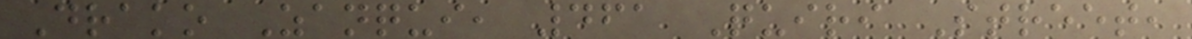Drako Zanqui, 461 Quiri Street,
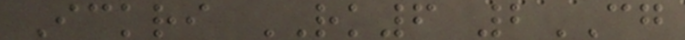Ickri RK6 2CG
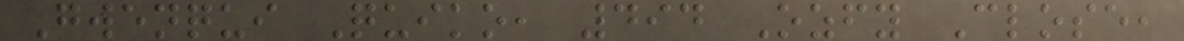Gwenqui Quiko, 494 Ozfy Close,
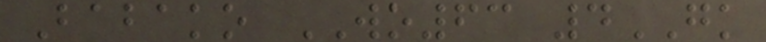Babako WO63 4GK
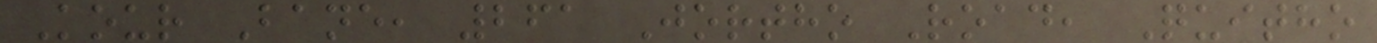Kour Bane, 261 Jortho Road, Quitho
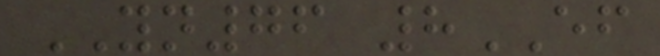YN76 8EF
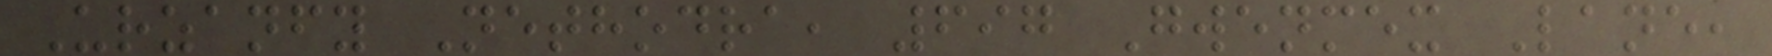Urzanfy Nethodra, 697 Gwenmex Lane,
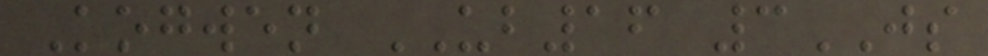Kogwen UB16 3JS
